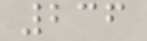236
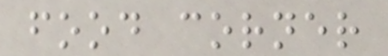food corner
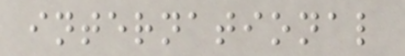international
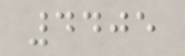4405
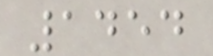1454
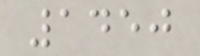1450
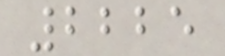2225
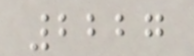2227
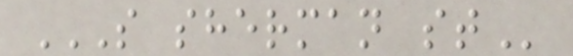S SHERMAN ST
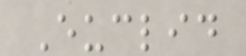Euclid
